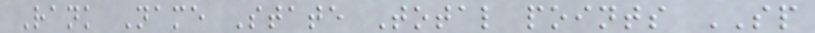Rank Name State Total points SP
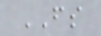FS
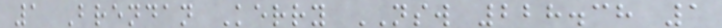1 Brendan Kerry NSW 228.38 1
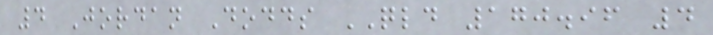4 Jordan Dodds QLD 170.96 4
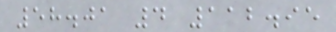58.01 4 112.95
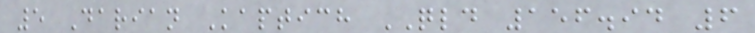5 Darian Kaptich QLD 156.94 6
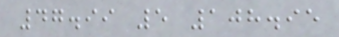47.99 5 108.95
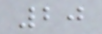20
